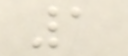1
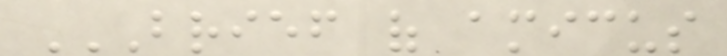BRIEF OF AMICUS
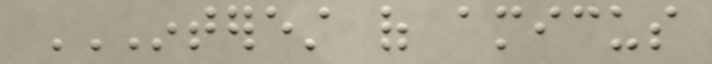INTEREST OF AMICUS
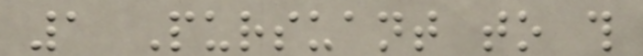1 Pursuant to this
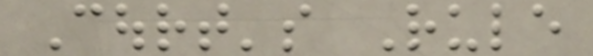Court's Rule
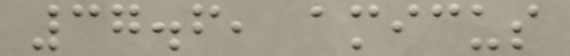37.6, amicus
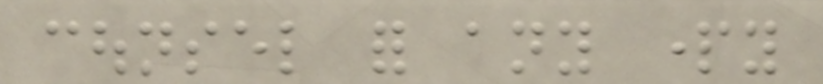counsel for any party
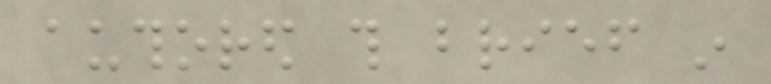authored this brief in
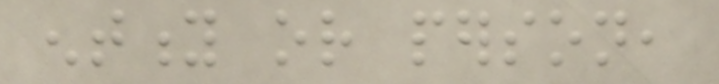entity or person,
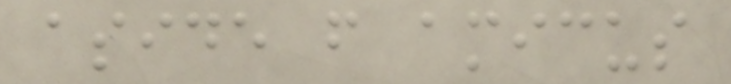aside from amicus
